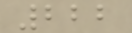222
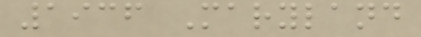1936 Maryland
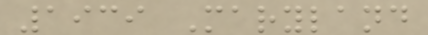1939 Maryland
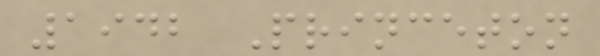1942 Princeton
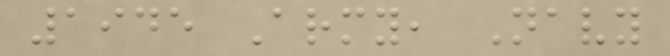1945 Army, Navy
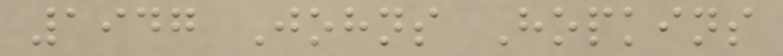1947 Johns Hopkins
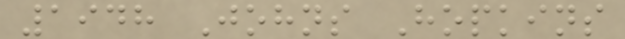1948 Johns Hopkins
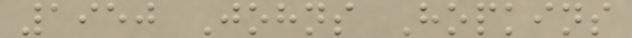1950 Johns Hopkins
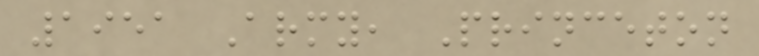1951 Army, Princeton
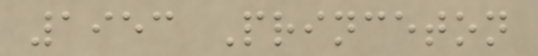1953 Princeton
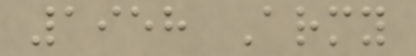1958 Army
